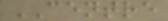CENTRE
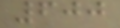600
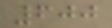600
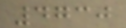4730
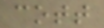cott
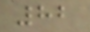82
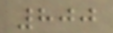800
